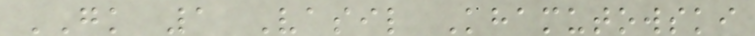GK 1 Vasil Khamutowski
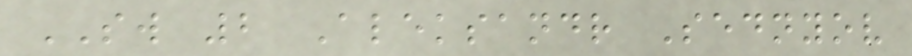SW 2 Aleksandr Sednyov
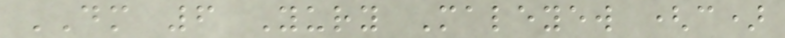DM 6 Yury Maleyew (c)
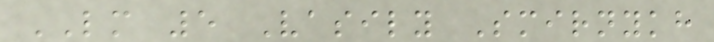LM 5 Vasily Smirnykh
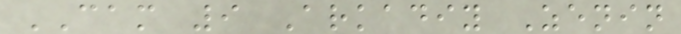CAM 9 Arkadiy Zenin
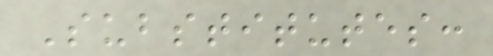Substitutes:
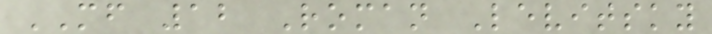MF 12 Roman Levitsky
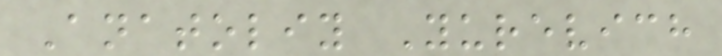Anatoliy Yurevich
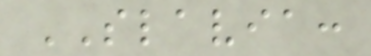SLAVIA:
